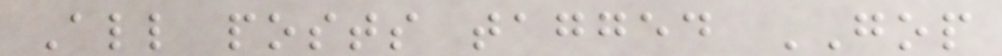All posts tagged GOP
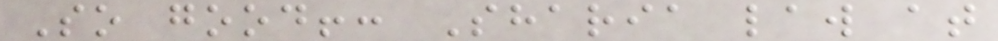So good!: Sharia law at
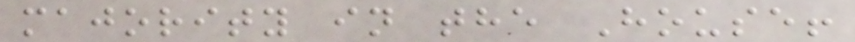majority in the House!
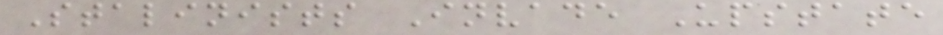Stalinists Invade Upstate
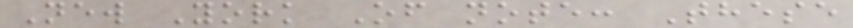New York Of note: These
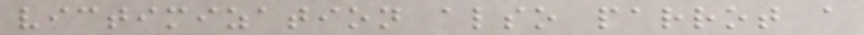victimization also parrot a
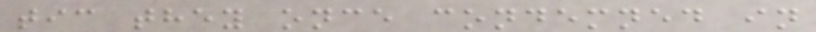tic they once condemned in
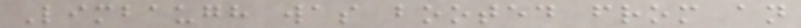Limbaugh was booted from an
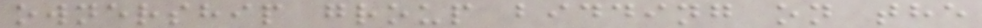ownership group bidding on the
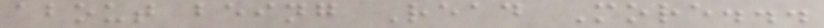about being Read More...
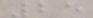25
